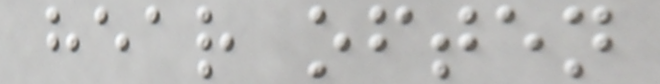hear often
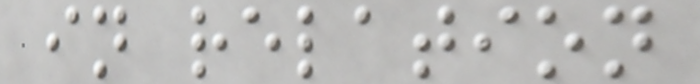in relation
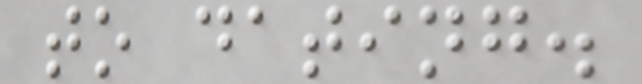to dating.
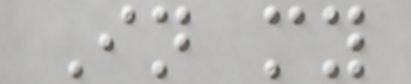In my
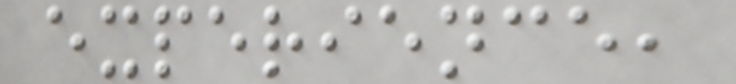experience,
